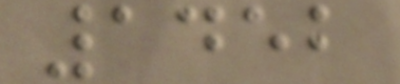1452
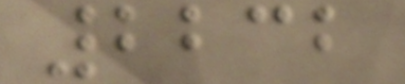2232
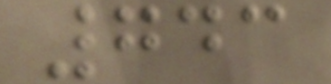743
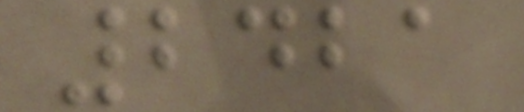2421
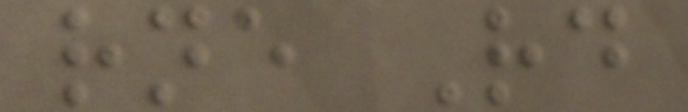rne Rd
